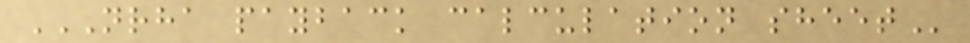NRHA PAYBACK CALCULATION SHEET
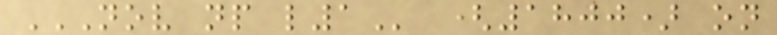NOV NP L1 (1800) on
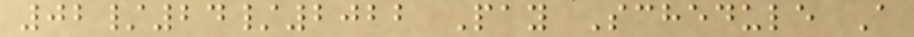02/24/2022 Pay Schedule A
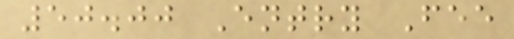50.00 Entry Fee
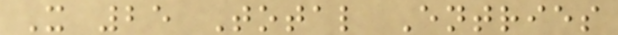X 25 Total Entries
